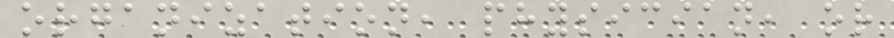organization, physician, or
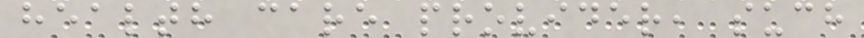health care provider, such
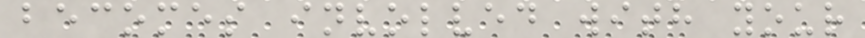becomes involved with your
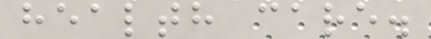health care.
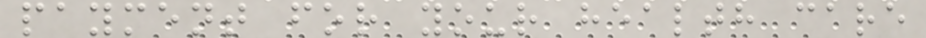payment for your health care
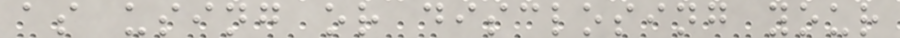as using or disclosing your
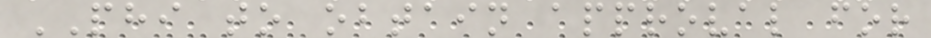PHI to obtain approval for
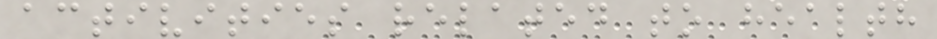activities related to health
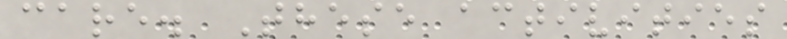care. These activities
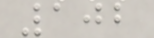102
